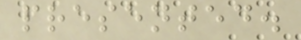presented.
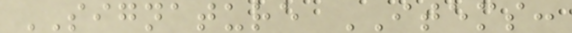SIGNATURE ITEMS:
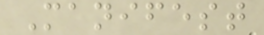Manifest
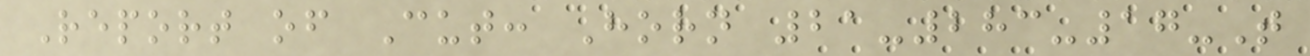Report of Cut: Horn 21-283-17-T
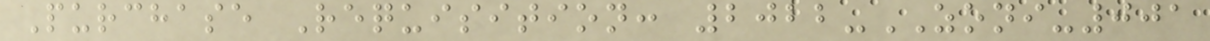Purchase Requisition: 2022-ZONI-001
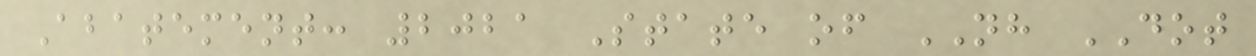Abatement: 2021 State of NH DOT
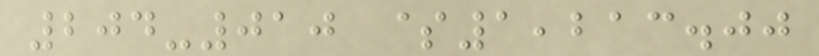204-010 $1,213.00
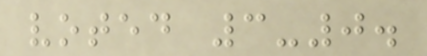voted 3-0.
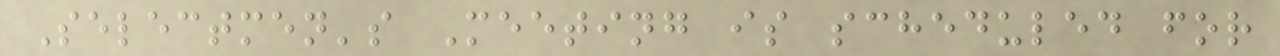Selectmen's Meeting is scheduled for
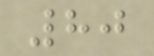80
